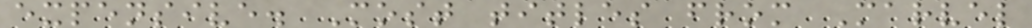expensive. Most titles from Marvel
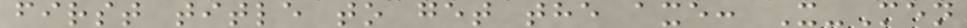first title to get the axe: X-Men
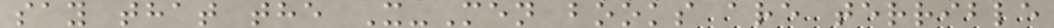say that the X-Men books are terrible
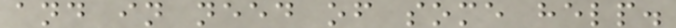and in need of some help.
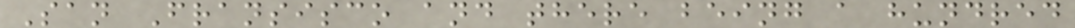San Fransisco and there being a hundred
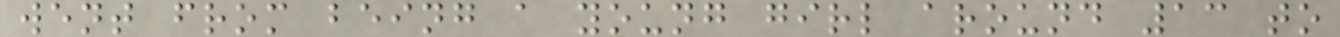went from being a young girl around 13 to
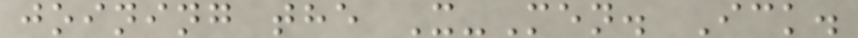joining the X-Men. Ick.
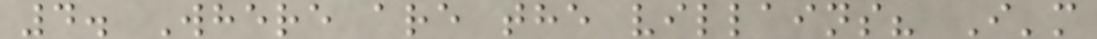4. Where are the villains? I'm
